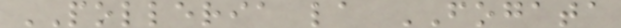POLLERIA la FOGATA
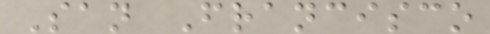San Francisco
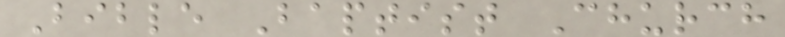Bible Baptist Church
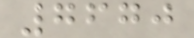7670
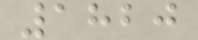1820
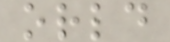orld
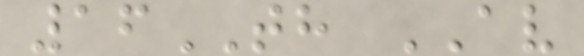16TH AV
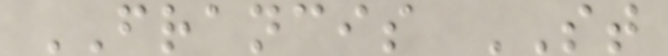FRANCIS ST
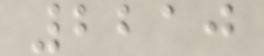2210
